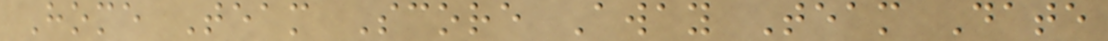Home Team Score Away Team Date
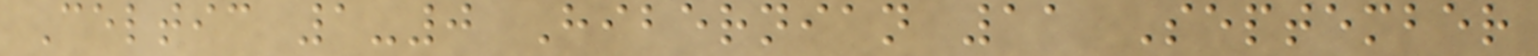Celtic 1-0 Hibernian 11 September
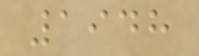1948
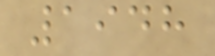1948
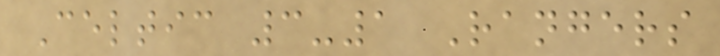Celtic 3-1 Rangers
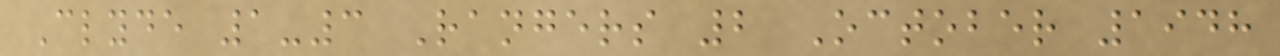Clyde 1-3 Rangers 2 October 1948
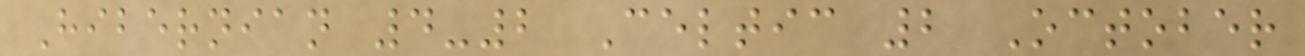Hibernian 4-2 Celtic 2 October
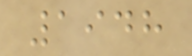1948
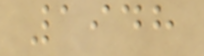1948
